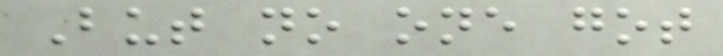But no one got
